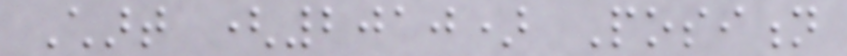Chart (2010) Position
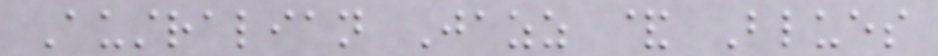Australian Jazz & Blues
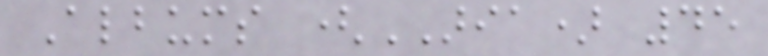Albums (ARIA) 45
